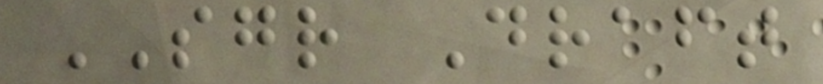SGR Draft
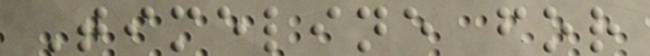Timeline for
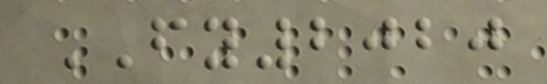FY2020
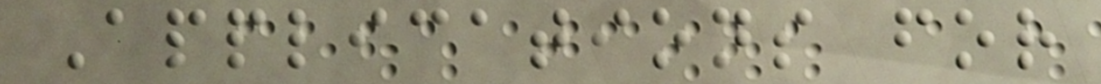Applications for
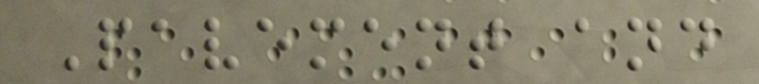Pavement and
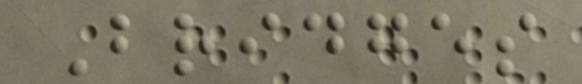Bridges
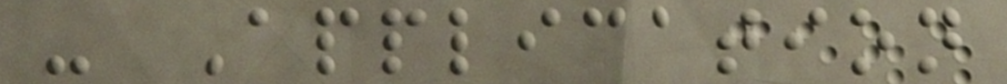- Application
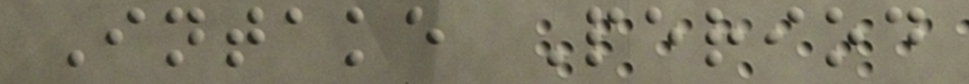Intake Period
